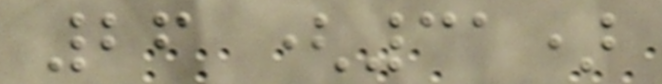26 (31)
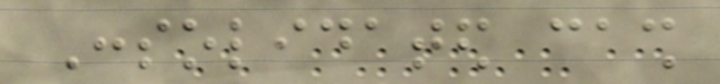Consolidated cash
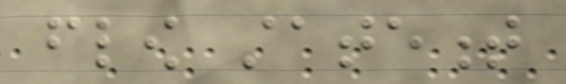flow statement
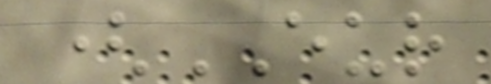(EUR
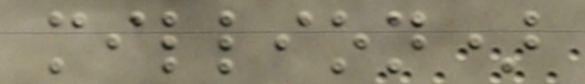million)
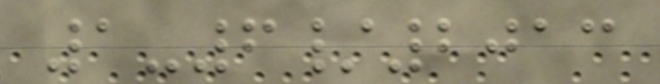1-6/2013
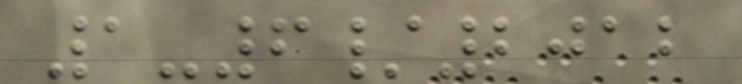1-6/2012
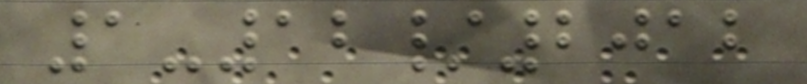1-12/2012
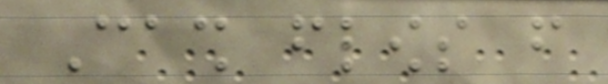Cash flows from
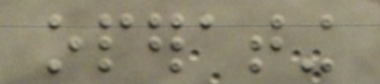operating
